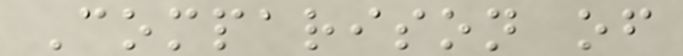Comparison of
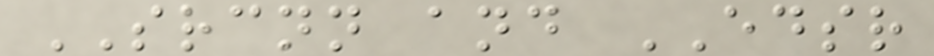SRCNN and EDSR
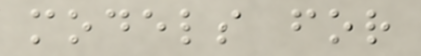models for
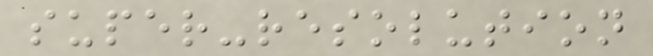super-resolution
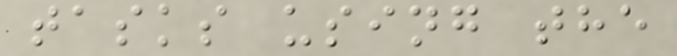tasks using the
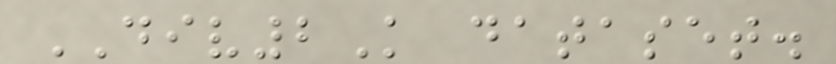DIV2K dataset.
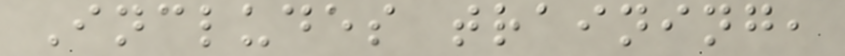Includes training,
